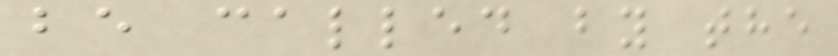be called by the
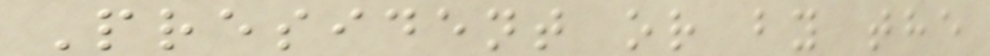President or by the
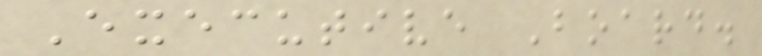Executive Board.
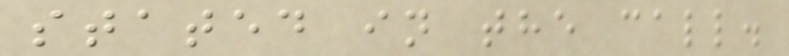stated in the call.
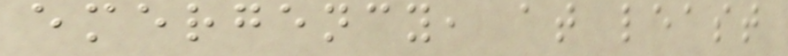emergency, at least
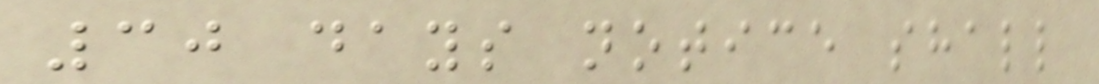30 days notice shall
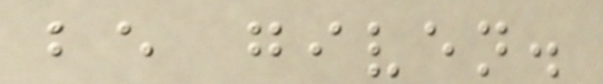be given.
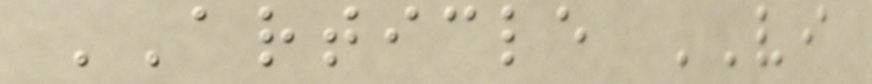ARTICLE VI
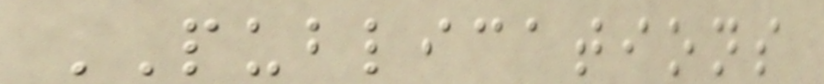PUBLICATIONS
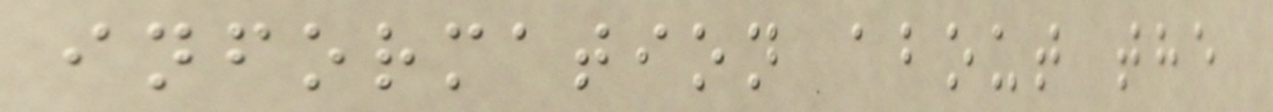information about the
